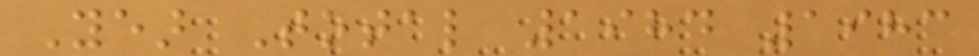Year Total 1984 1983
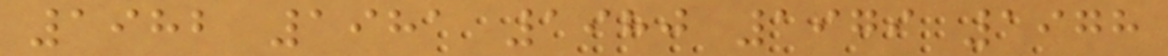1982 1981 1980 1979 1978
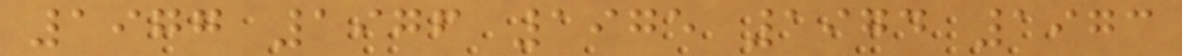1977 1976 1975 1974 1973
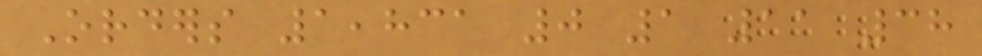Orders 1,831 0 1 11 38
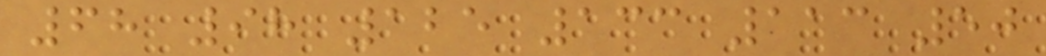68 98 125 133 113 50
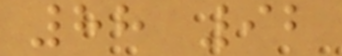88 92
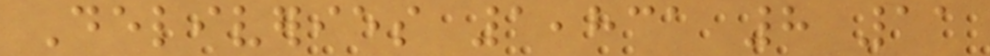Deliveries 1,831 8 11
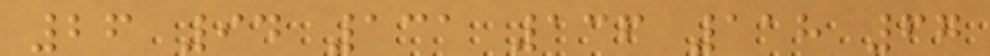26 94 131 136 118 67
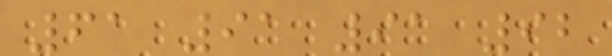61 91 91 92
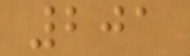201
